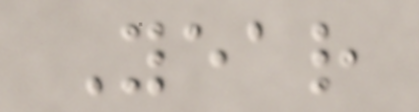Year
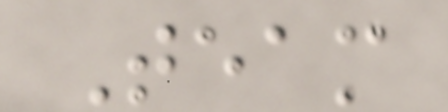Team
